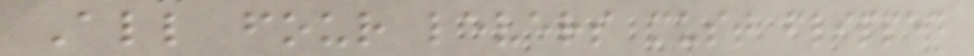All four levers must flipped
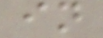in
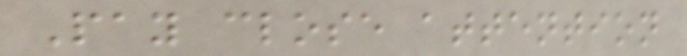Pay close attention
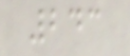243
